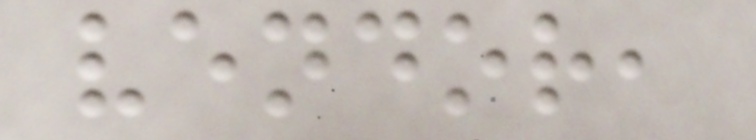vendor,
